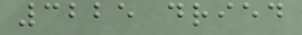3225 dried
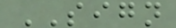SIGN
